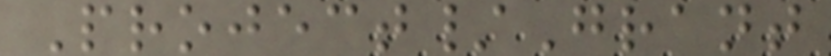Project/Grant
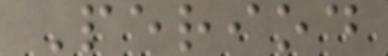Period
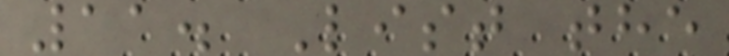11. List the
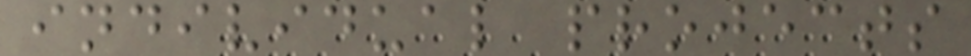individual projects
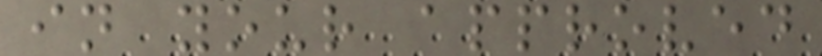in your approved
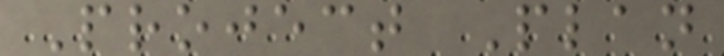Project Plan
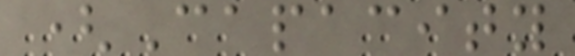(Capacity
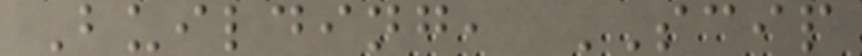Building, SCIP
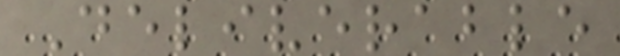Deliverable
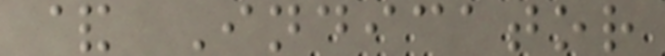& Indicator
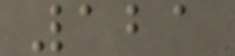121
